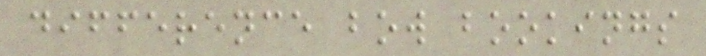difference bow bookings
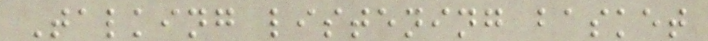Talking listening basket
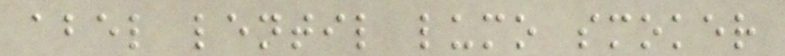abel lentil lumo smoker
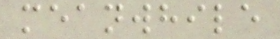meanwhile
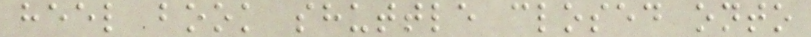heel book shuttle closed onto
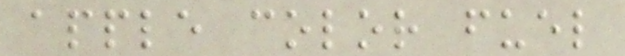apple color fuel
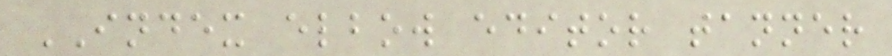INDEX elbow editor tanner
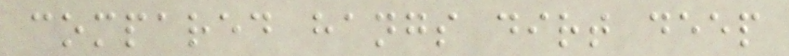compared hangs dirt deep
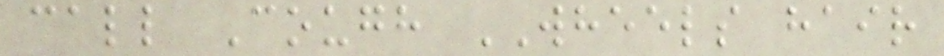call Cough WHEELS hair
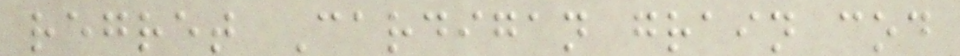regret Cardigan grain cod
